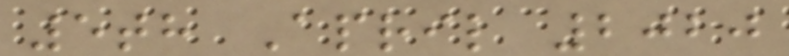5th April 2020
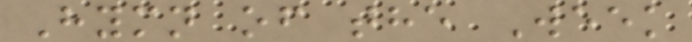Hymn of the Week
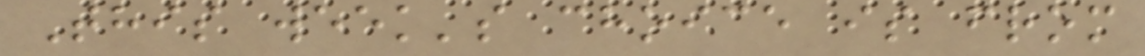This week's choice is from
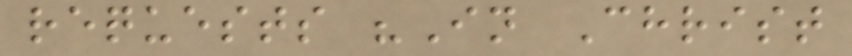requests "In Christ
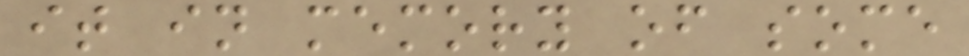it in memory of some
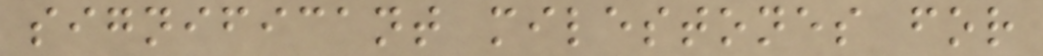significant milestones for
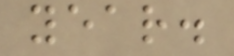year.
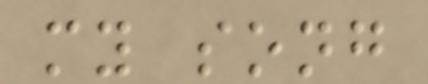my song
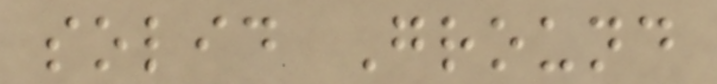solid Ground
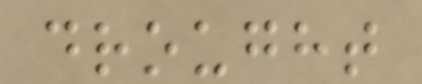drought
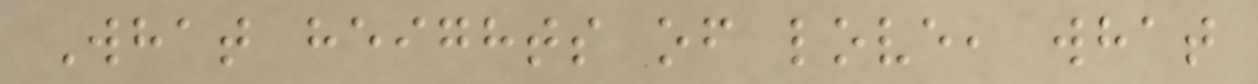What heights of love, what
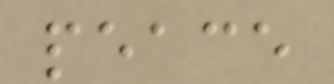peace
